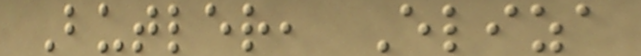Butler, Eliza
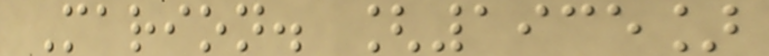Marion. [1935]
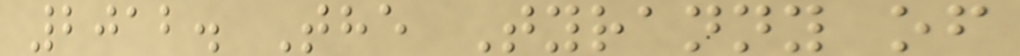2012. The Tyranny of
